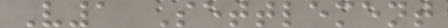V1 Settlement
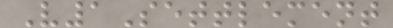V1Settlement
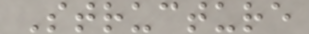Structure
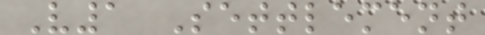V1 Settlement
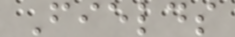Fields
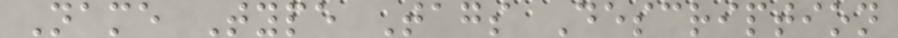Name Type Tags Description
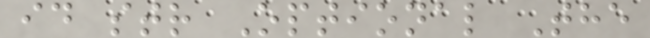id str Optional The
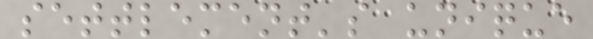settlement's unique
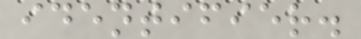identifier.
